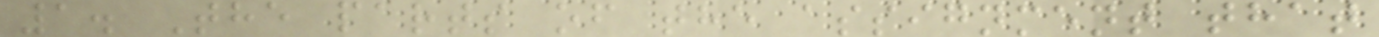1. The parts of the assignment that
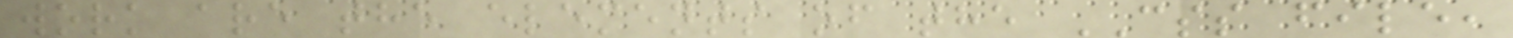work are the elements of the CSS file,
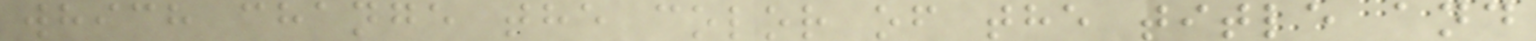which change the color of the title and
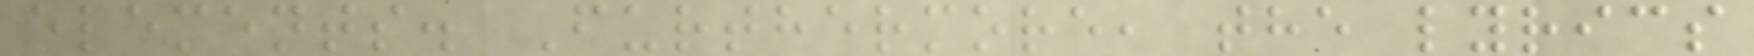elements. Furthermore, the lyrics
